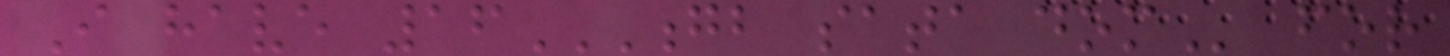I have 16GB SATA DOM for
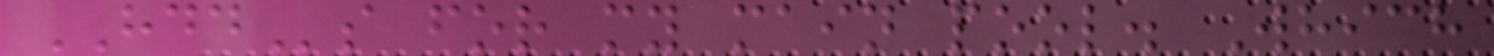HDDs for my main pool. Which
